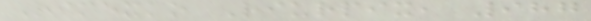Rimexko Riurpix, 987
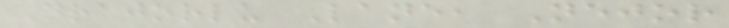Drajorlu Lane, Nejor
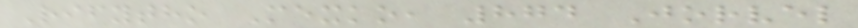Rifytho Mexko, 874 Jorvel
